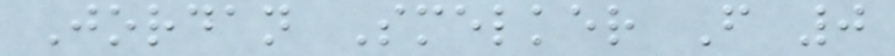Jordan Smelker F 0
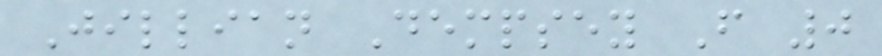Jillian Dempsey F 0
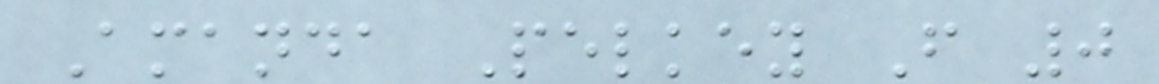Amanda Pelkey F 0
